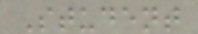Student
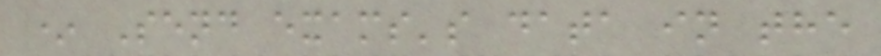* Send exams's data in the
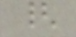{
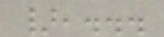},...
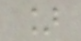]
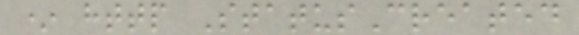* http StatusCreated
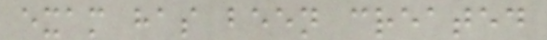exam has been created
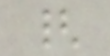{
